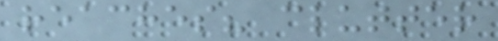reaches? clutter
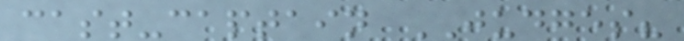cast-captain JUDGES?
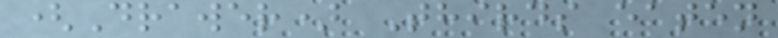(Drawer) Thirds eaten
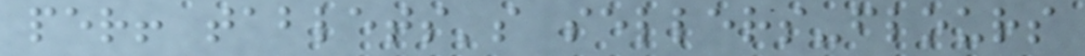per! tablets's sellers-flours
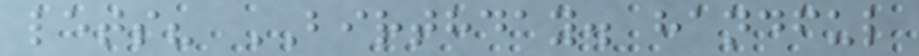lets? BIRTHDAY. handful
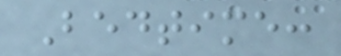Bedtime:
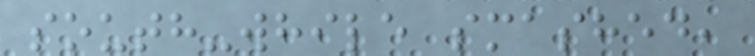south-while smashed,
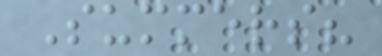Summers?
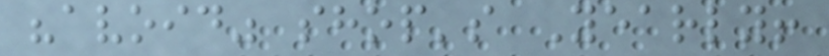"avoid" shop's Yearly!
